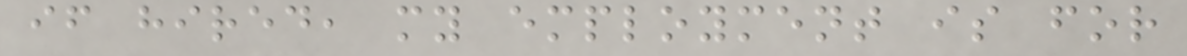if hired, my employment is for
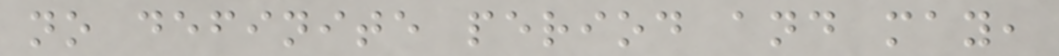no definite period and may,
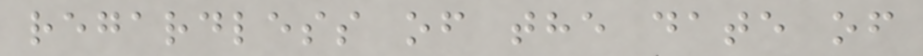regardless of the date of
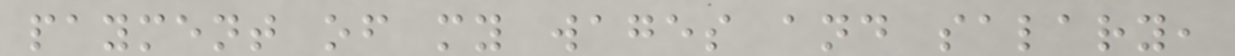payment of my wages and salary,
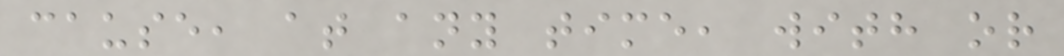cause, at any time, with or
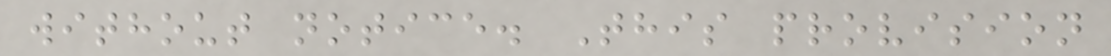without notice. This provision
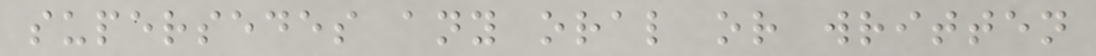supersedes any oral or written
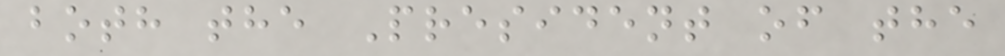both the President of the
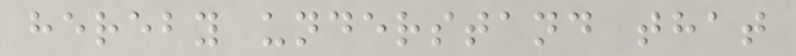hereby understand that
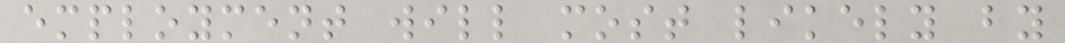employment will most likely by
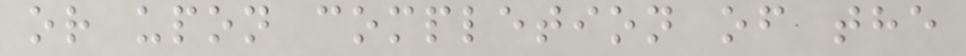or upon completion of the
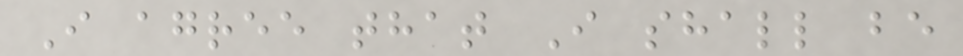I agree that I shall be
